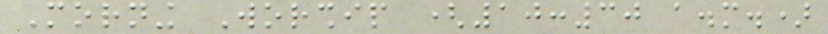Morning Worship (10:30 a.m.)
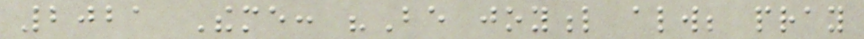2021 Theme: "Be joyful always; pray
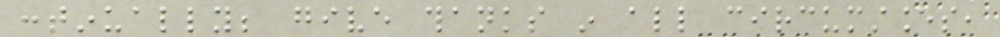continually; give thanks in all circumstances,
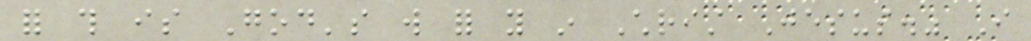for this is God's will for you in Christ Jesus." I
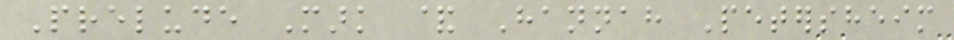Prelude Mark & Hannah Petersheim
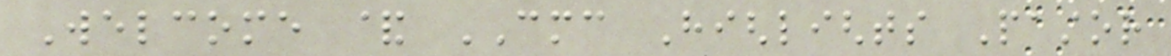Welcome & CMC Highlights Pastor
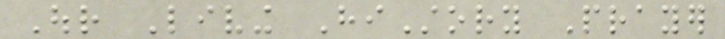Our Living HiStory Prayer
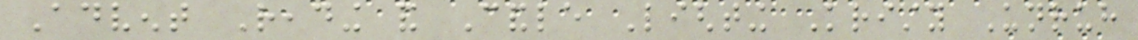Advent Reading and Candle Lighting Kristy Unruh
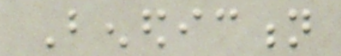Benediction
